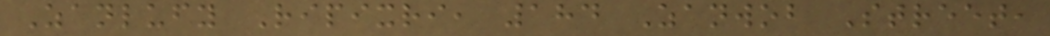Zanlufy Ripixri, 184 Zanwob Street,
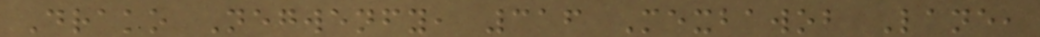Drako Negwenfy, 316 Mexbawob Lane,
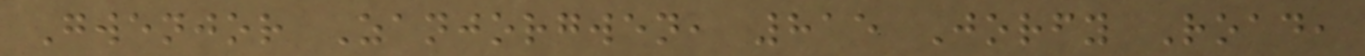Gwenjor Zanjorgwen, 815 Jorfy Road,
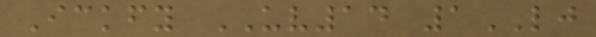Ickfy UV14 1LJ
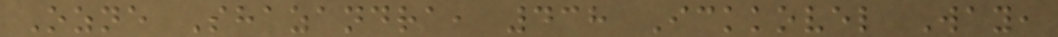Ozne Shazandra, 438 Ickkovel Way,
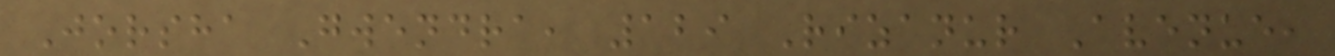Jorsha Gwendra, 129 Rizanur Avenue,
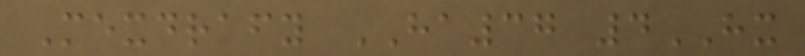Mexdrafy HA37 4HX
